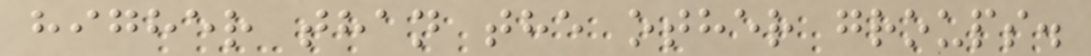higher than the other groups.
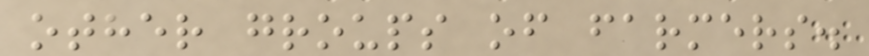other groups of farmers.
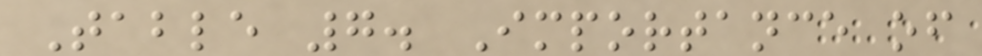Table 7. Importance of
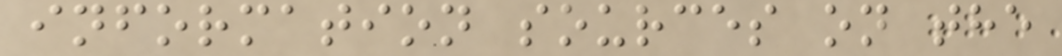information sources on the
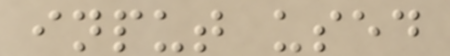input used
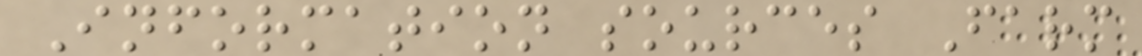Information sources Farm
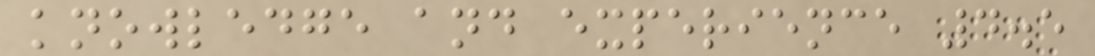knowledge and experience 4.5
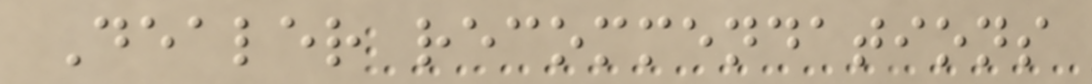Dealer recommendations
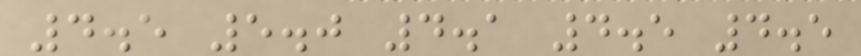4.5 5.0 4.1 4.5 4.5
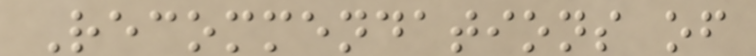Recommendations of
